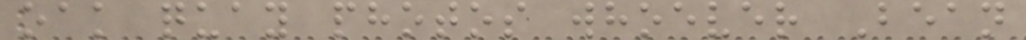oak quay photos whoever Bean
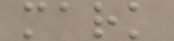mark
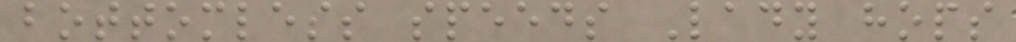bottomless speeds Lady hops
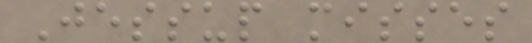Jessup misses
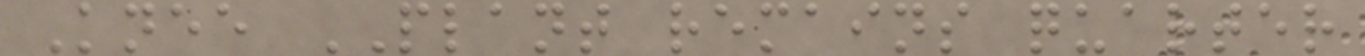Knee PLANT remains quarter
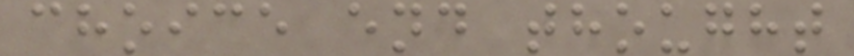choice end thought
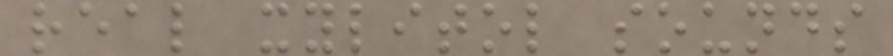real xylitol sounds
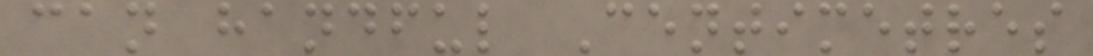can handful Centimetres
